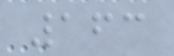163
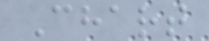Chart
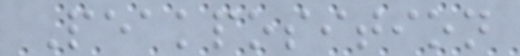Peakposition
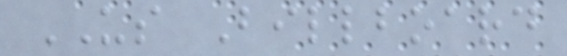US Billboard
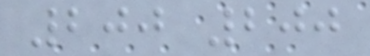200 200
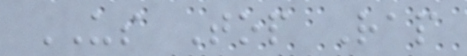US Top Rap
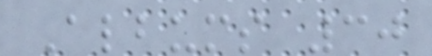Albums 30
